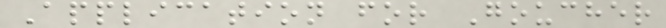Application for Goucher
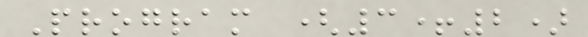Program (3+2)
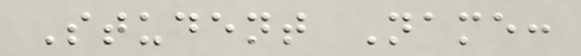Student Name:
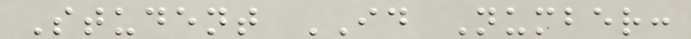Student ID Number:
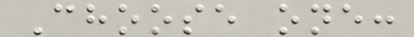Choose one:
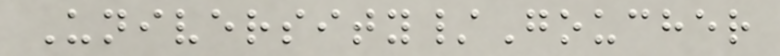University/Goucher
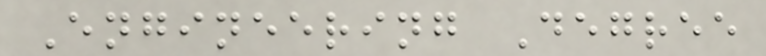Engineering Degree
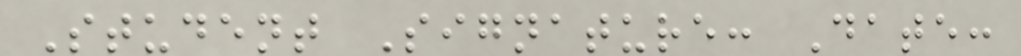Student Signature: Date:
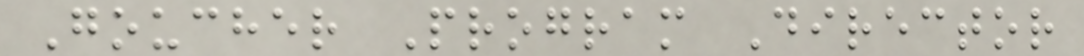Goucher Program Director
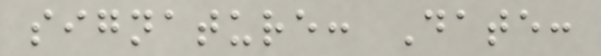signature: Date:
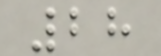28
